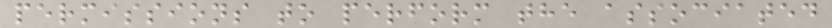permissions to perform the associated
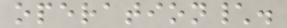operation\.
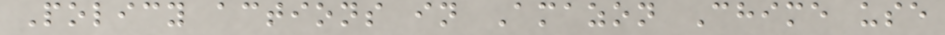Policy actions in Amazon Chime use
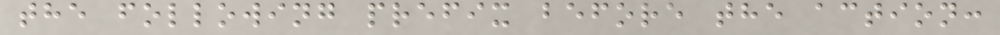the following prefix before the action:
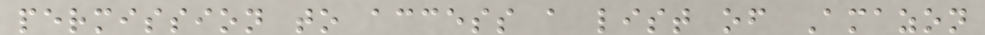permission to access a list of Amazon
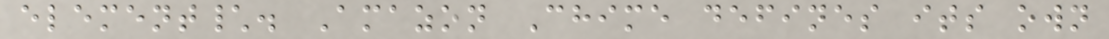element\. Amazon Chime defines its own
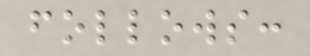follows:
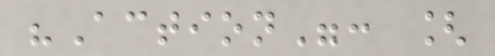"Action": [
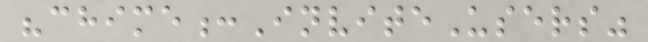"chime:InviteUsers"
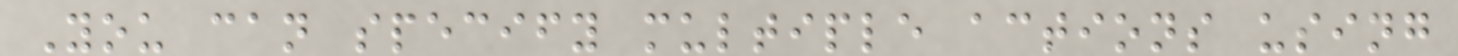You can specify multiple actions using
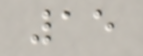15
